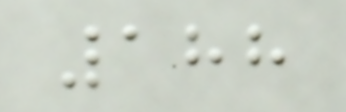188
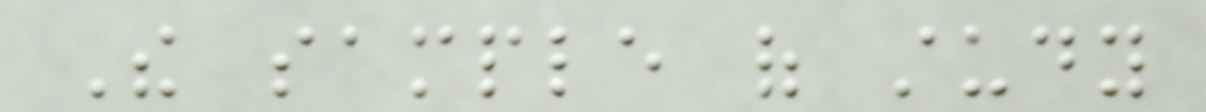The sample of study
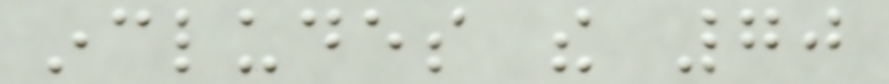includes the 70
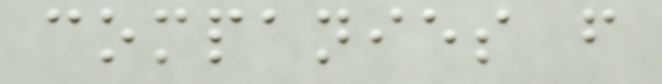companies from
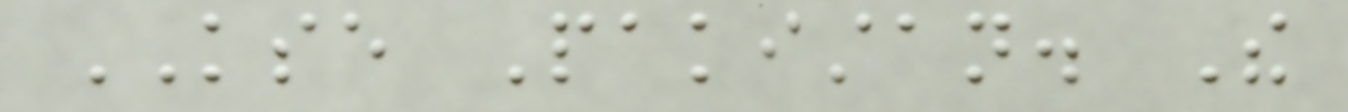KSE Pakistan. The
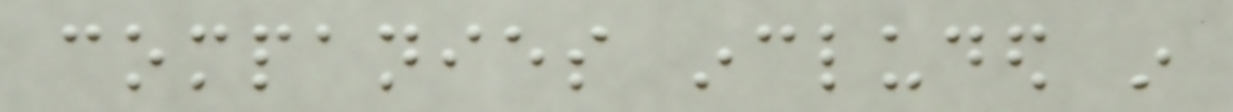companies included in
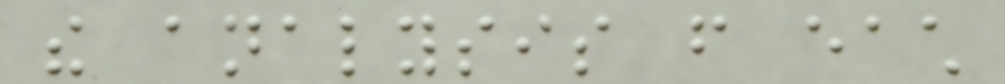the analysis from each
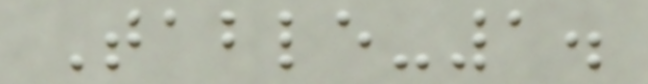Table-1.
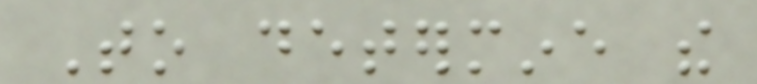To determine the
